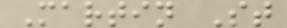Martin St
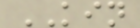KIN
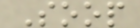Soop
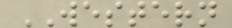WESTERN
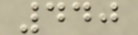440
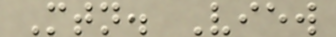Mtn. View
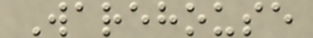Warehouse
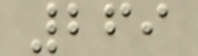269
